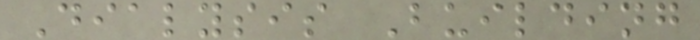Dialysis Building
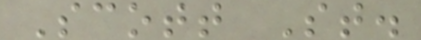Scott St.
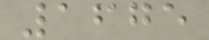1675
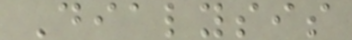Dialysis
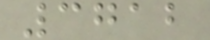3712
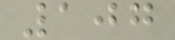107
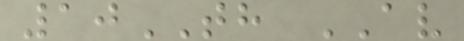10TH AV
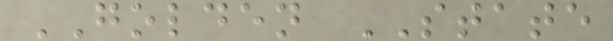GOLDEN STATE
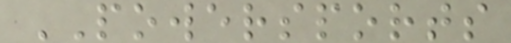POWERSPORTS
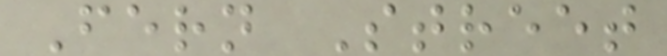Fern Street
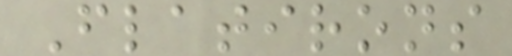Flatirons
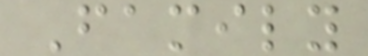Family
